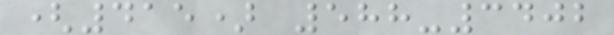(415) 588-3402
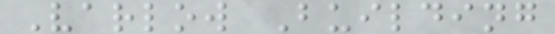Varlow Building
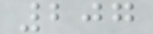207
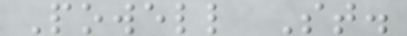Powell St.
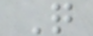Q
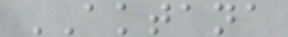AKTANA
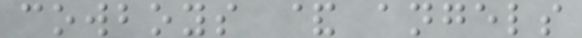cowboys & angels
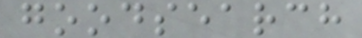goodsearch
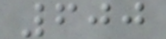600
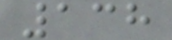138
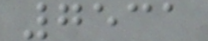7531
